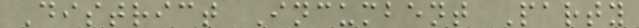District Incumbent Party
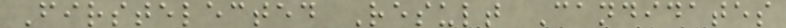Firstelected Result Candidates
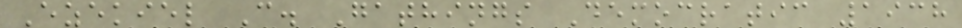Ezekiel C. Gathings Democratic 1938
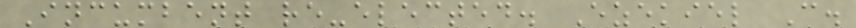Incumbent re-elected. Ezekiel C.
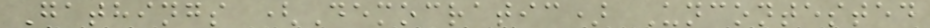Gathings (Democratic) Uncontested
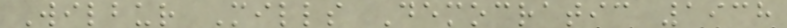Wilbur Mills Democratic 1938
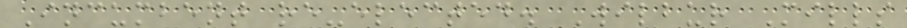Incumbent re-elected. Wilbur Mills
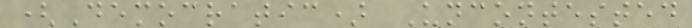(Democratic) Uncontested
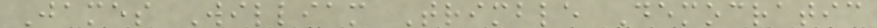James William Trimble Democratic
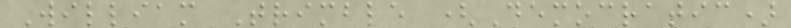William Trimble (Democratic)
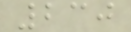230
